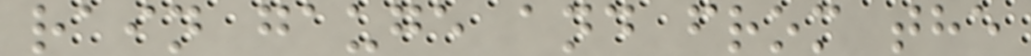rain gauge and from the
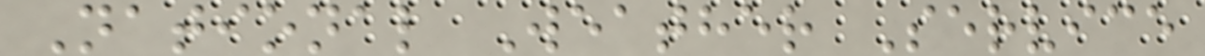National Weather Service
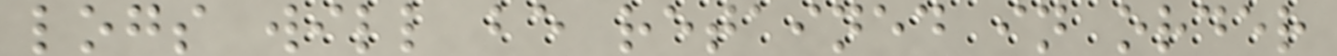logs will be retained in order
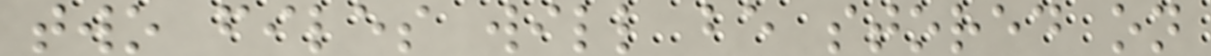two files will be stored on
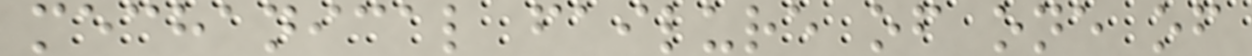mechanical failure of one of
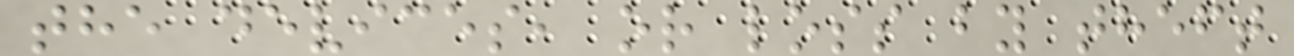the devices, or loss by theft
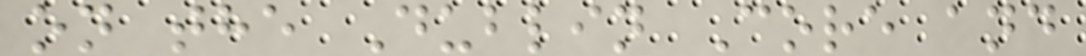on the Dublin Core and
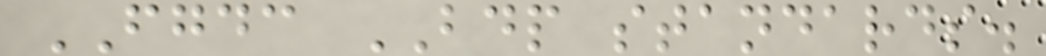FGDC BDP standards.
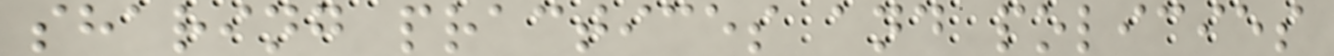sharing practices and policies
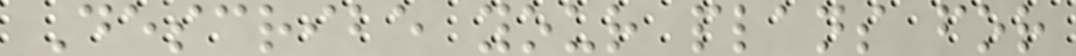Describe your plans for
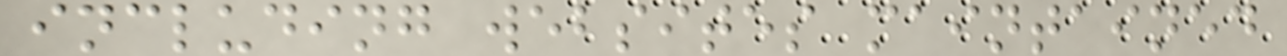including websites maintained
